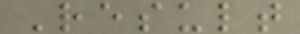Result
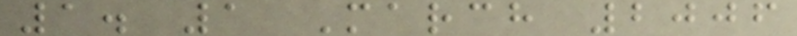1. 1 March 2006
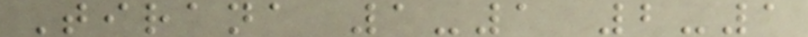Tirana 1-1 2-1
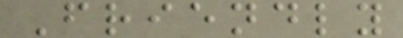Friendly
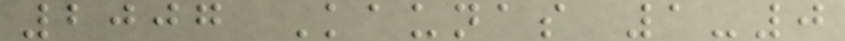2007 Kaunas 1-0
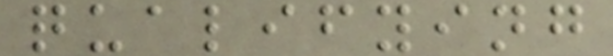qualifying
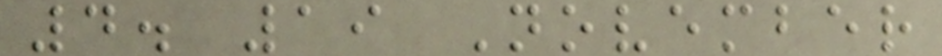4. 19 November
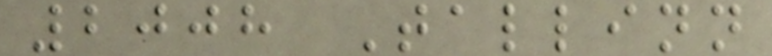2008 Tallinn
